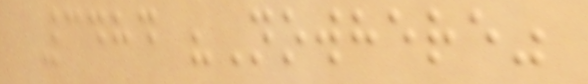3484 "Nowhere"
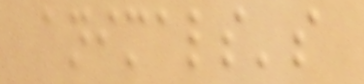animals's
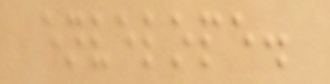envelope.
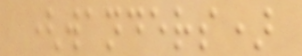(wanders)
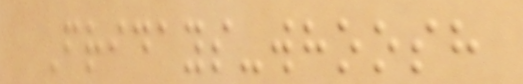Fridays-whoosh
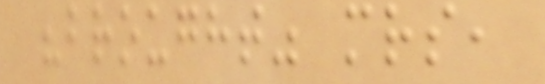"brought" mrs,
